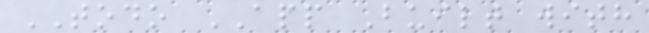TODO APP Built with
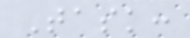Task:
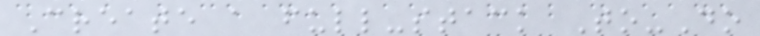Create a full-stack To-Do
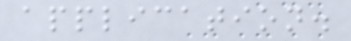application.
